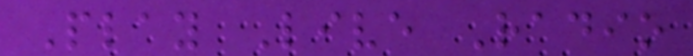Play Live Radio
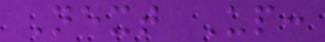Next Up:
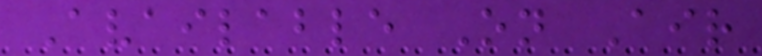Available On Air
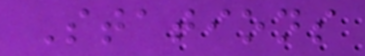Stations
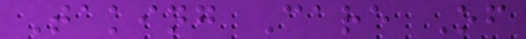Taking Care Of
